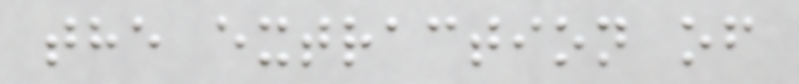the extraction of
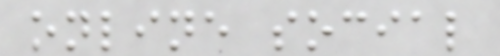online social
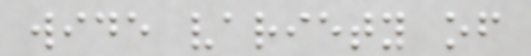wide variety of
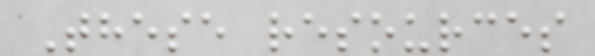These resources
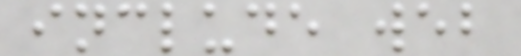include web
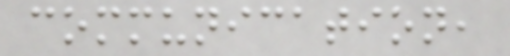communication,
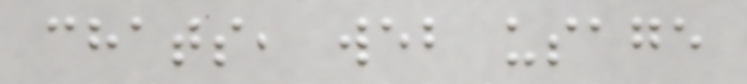chats, web usage
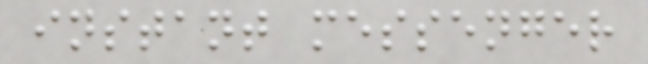instant messenger
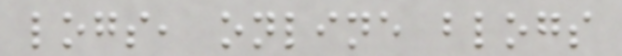logs, online blogs
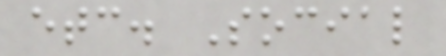etc. Social
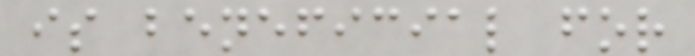is beneficial for
